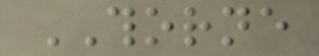THORNE
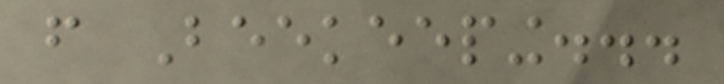from Beekeeping...
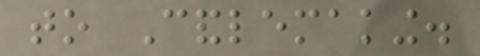to Candlemaking.
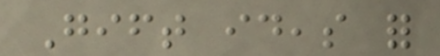Gift ideas for
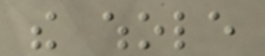the whole
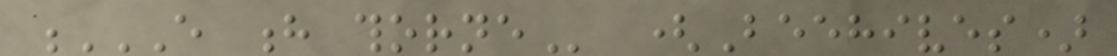E H THORNE (Beehives)
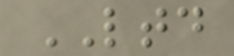LTD
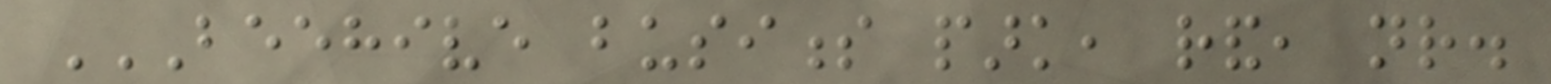BEEHIVE BUSINESS PARK, RAND, NR.
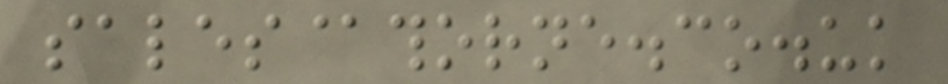sales@thorne.co.uk
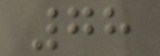78
